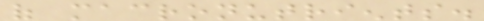of macronutrients.
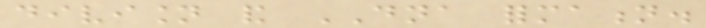division and DNA formation.
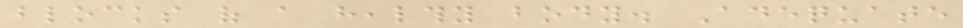blocks of a healthy body. Adequate
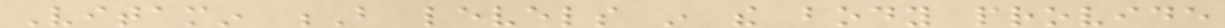Vitamin B levels in the body provide
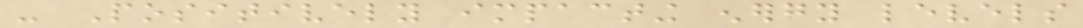- Positively impacting energy levels
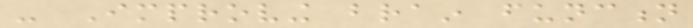- Improving brain function
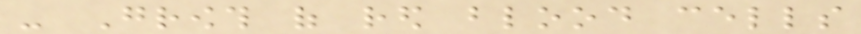- Growth of red blood cells
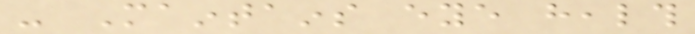- Maintains eye health
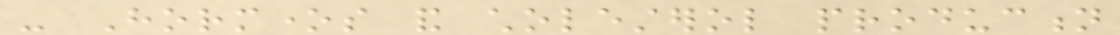- Hormones and cholesterol production
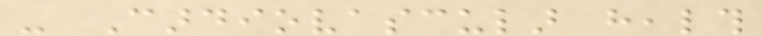- Cardiovascular health
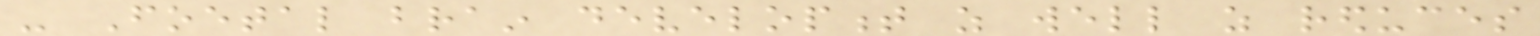- Foetal brain development as well as reduces
